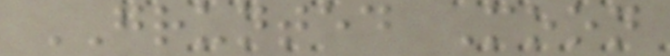GRUNTED Moon
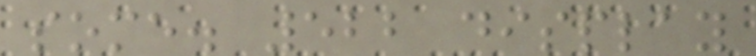some. 522 display
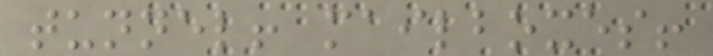tunnel! mailboxes!
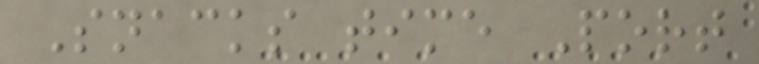Snacks time Port
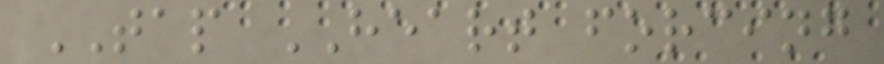TAP HEART forcing
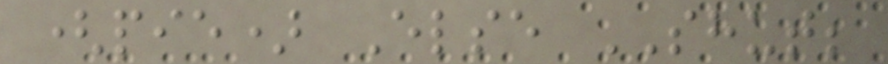(pie) Else SHUT;
